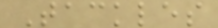Tackles
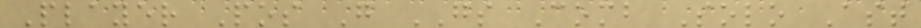Player Pos G GS Comb Solo Ast
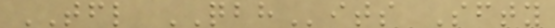TFL QBHits Sfty
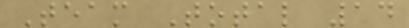Team Total 14
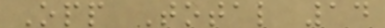Opp Total 14
